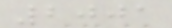2001
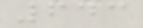643
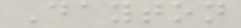Dayton
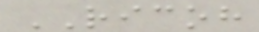RICOH
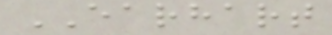EARHART
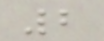2
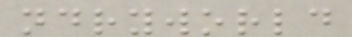ndryworld
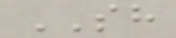SH
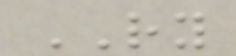RY
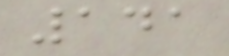141
